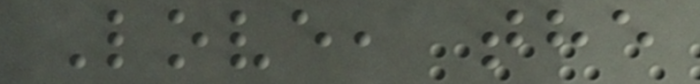Love, the
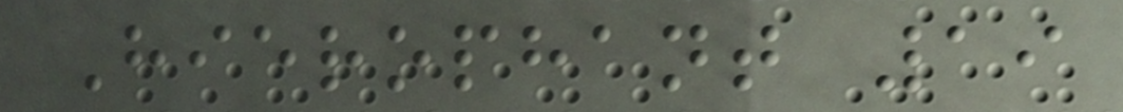Hierophant 19
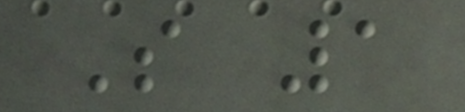S 1
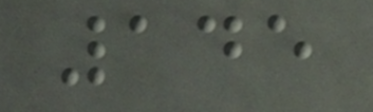145
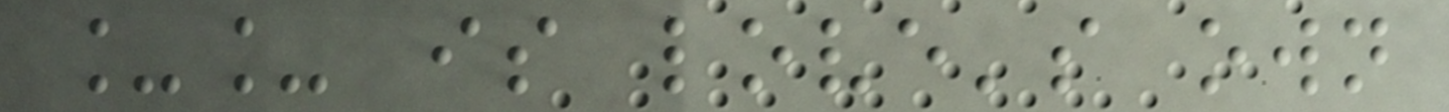__ is love's own
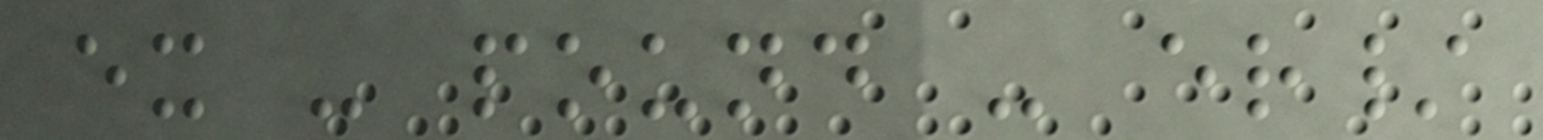ex - pound - er/
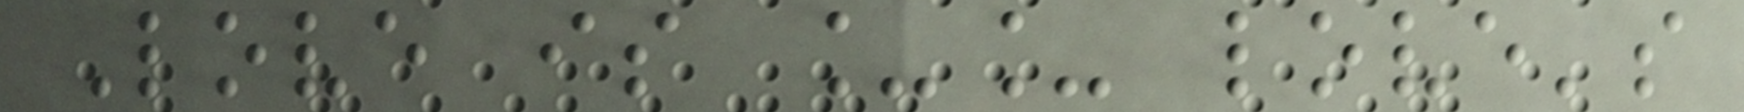Love is __ love's
